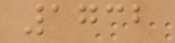1732
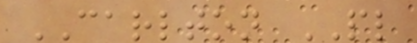CARLTON PL
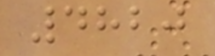4820
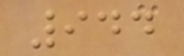944
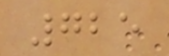725
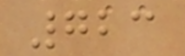723
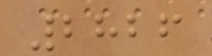2826
